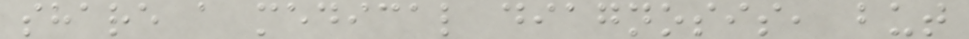share a medical diagnosis, but
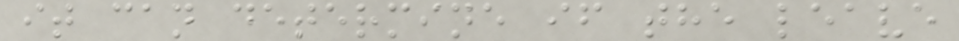it can determine if the leave
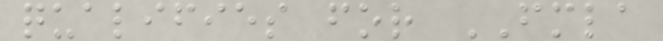qualifies for FMLA
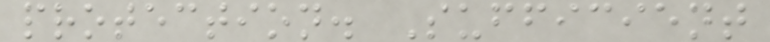protection. Sufficient
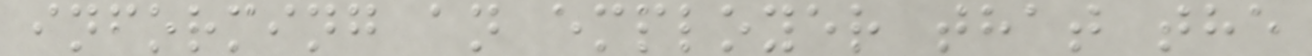informing an employer that the
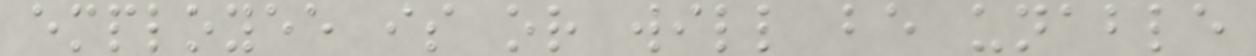employee is or will be unable
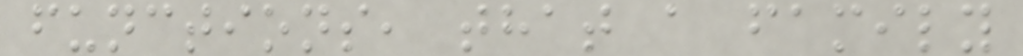functions, that a family
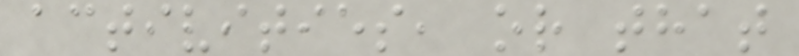activities, or that
